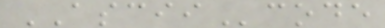ASCIIcode
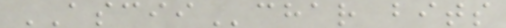ASCIIchar bits
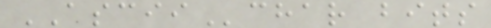ASCIIchar bits
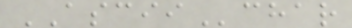ASCIIchar
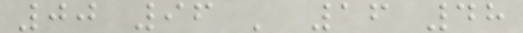00 96 ' 16 48
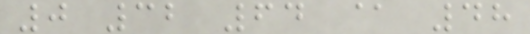0 32 64 @ 48
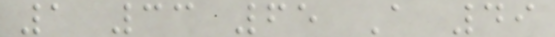1 33 65 A 49
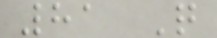81 Q
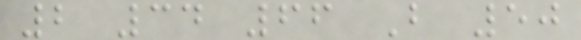2 34 66 B 50
